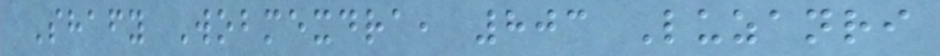Shafy Wobmexdra, 803 Luzanri
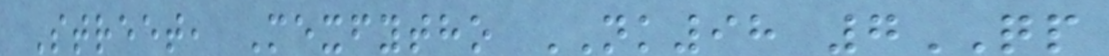Street, Mexfytho NK98 7QP
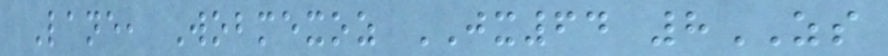Lane, Wobmexoz JX64 8ZS
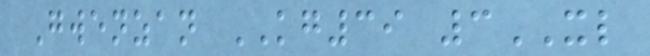Gwenzan KG39 3XL
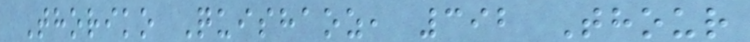Thoriko Quishaoz, 392 Thour
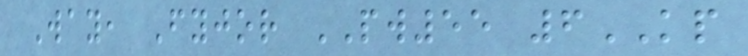Way, Fyjor PW55 6KP
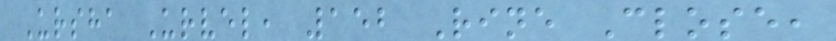Ursha Urvel, 152 Rine Close,
